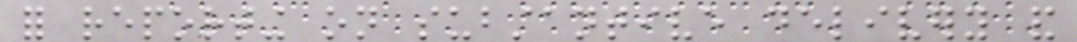for reporting on substantive delivery and
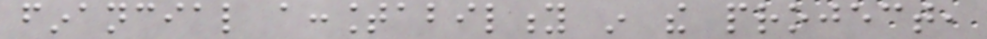financial accountability in the project,
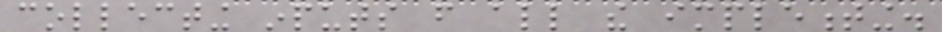collecting inputs from all the implementing.
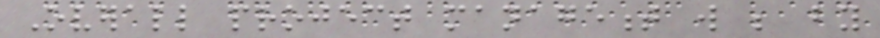Overall project management will be by
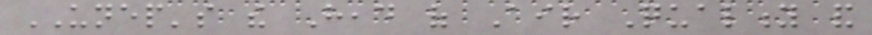UNEP's the Head of Air Quality and
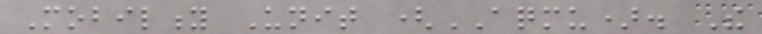Mobility Unit (AQMU). The
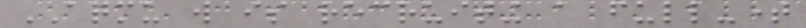AQMU will is recruiting a full-time
